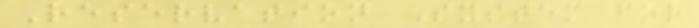Reservation System for
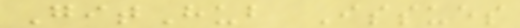GitHub Issues
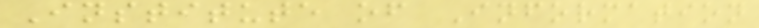Institute of Information
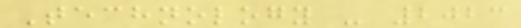Technology - 2023
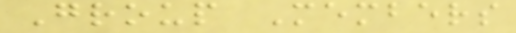Group Members
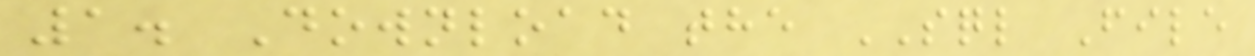1. Download the SQL File
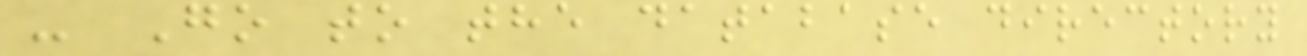- Go to the database directory
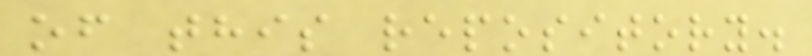of this repository.
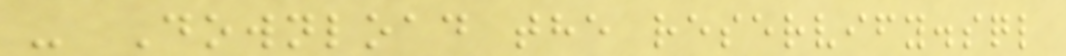- Download the reservify.sql
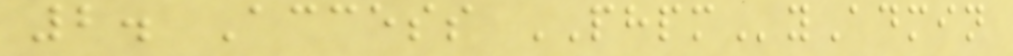2. Access PHPMyAdmin
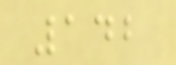142
